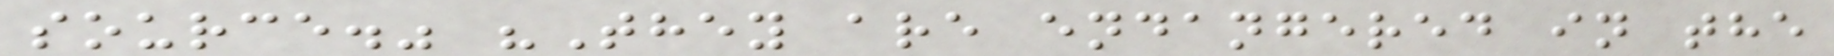source." "They are endangered in the
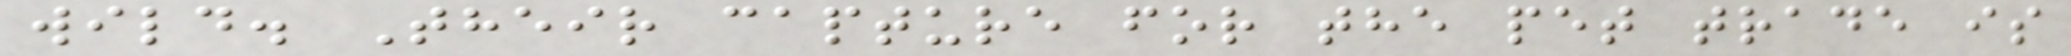wild. Their capture for the pet trade is
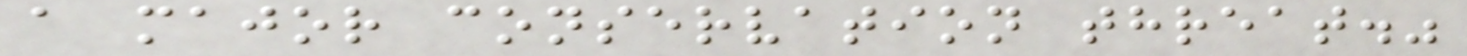a major conservation threat."
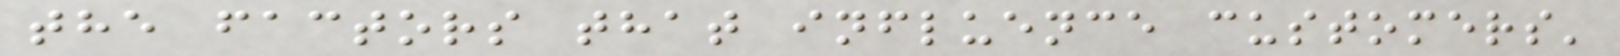the factors that influence customers'
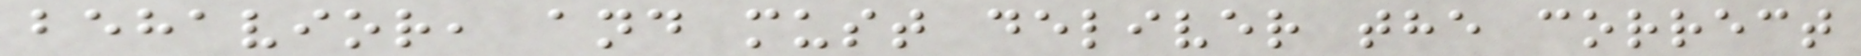behavior, and must deliver the correct
